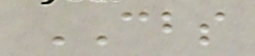CBS
